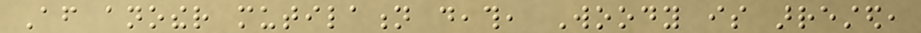After another mutilation death, Woody is arrested,
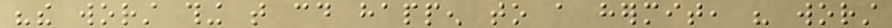"the worst thing that could happen to a hermit, his worst
